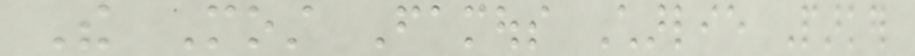The Most Famous Charlie Parker
